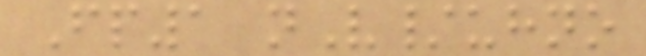Fp1 nV/uhno
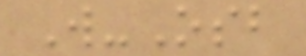W-Osb
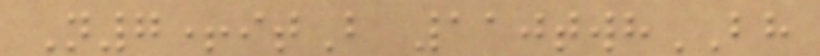N7+itB 110twhBH
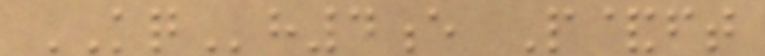KQh4e P&ft
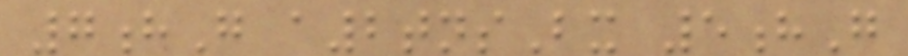7hG a2tnsBx 5hG
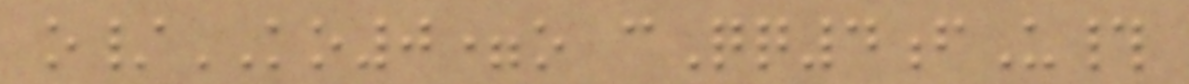o/KO0=o cQq4fU#
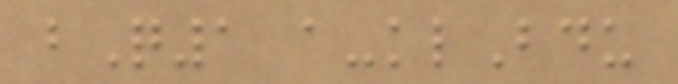bQ1 a-klBdu
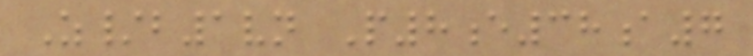Z/b1vn P8e38a7
